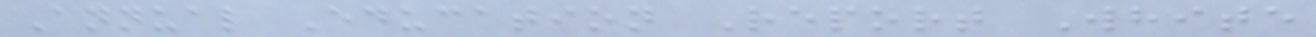Annual Education Report White
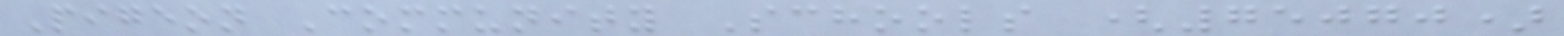Pigeon Community Schools (75070)
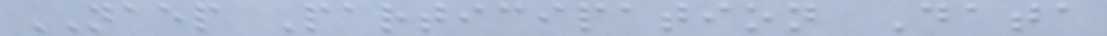NAEP Participation Data
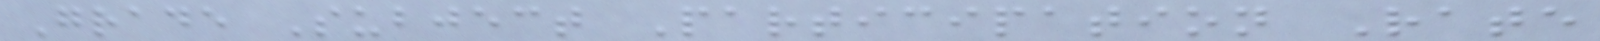Grade Subject Participation Rate
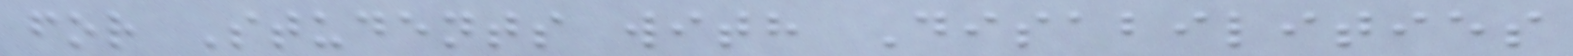for Students with Disabilities
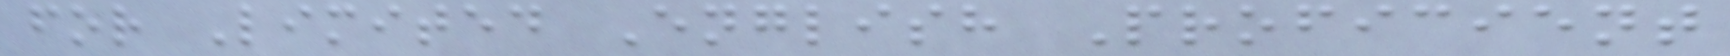for Limited English Proficient
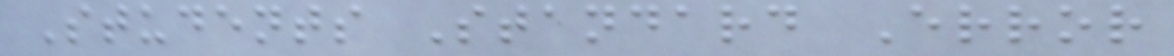Students Standard Error
